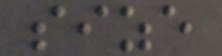size
